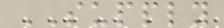SUPPLY
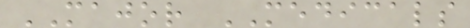MAJOR MEDICALS
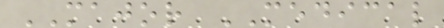MAJOR MEDICAL
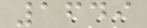1649
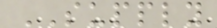SUPPLY
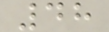48
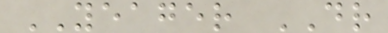YEAGER DR
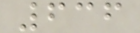636
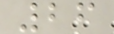26
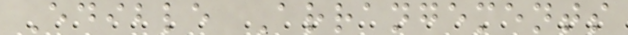Edible Arrangements
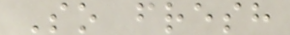So fresh
